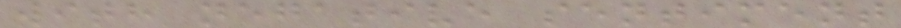with negative sentiment
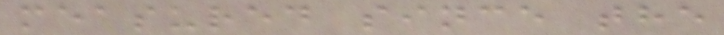measured since the
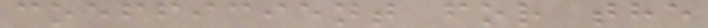coefficient for the
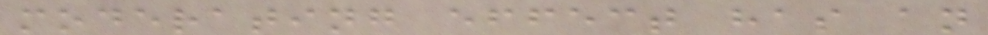moderating effect has an
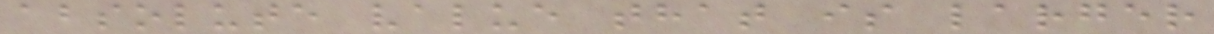absolute value that is larger
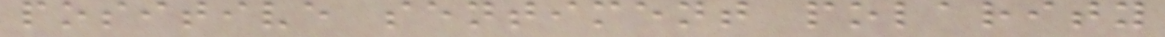positive sentiment polarity
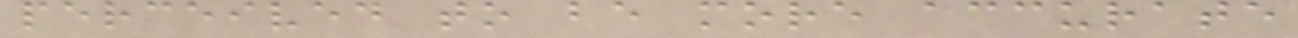perceived to be more accurate
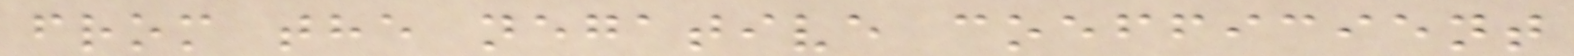from the negative coefficient
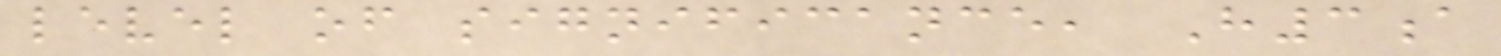level of significance, H3a
